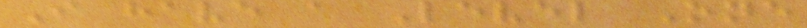I have a Level One
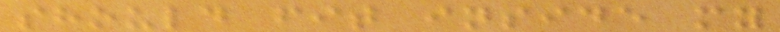should fit inside my
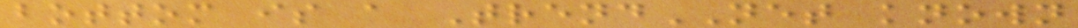bottom is a TrendNET known
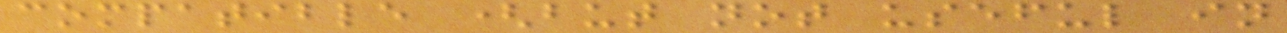compatible (but not useful in
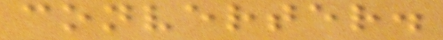converter.
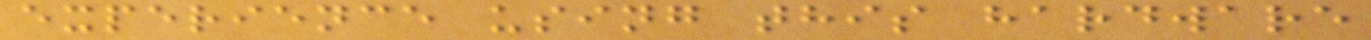experience using this hardware
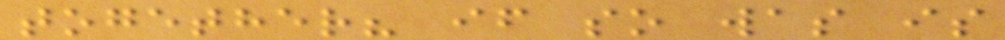together? if so was is
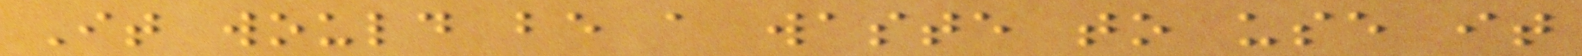It would be a waste to use it
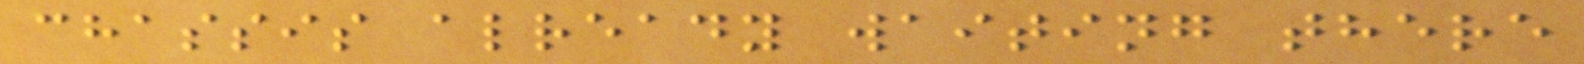chassis already waiting there
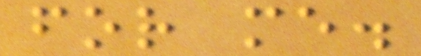for me.
